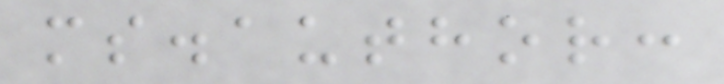ms.author:
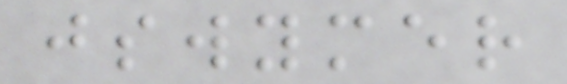jswymer
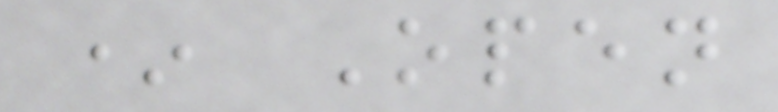* Open
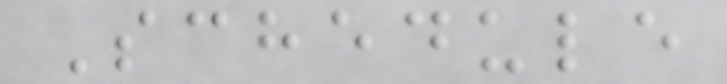Schedule
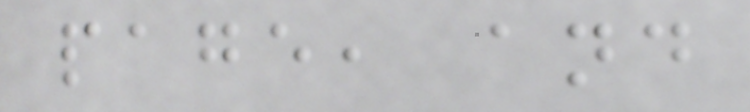page, and
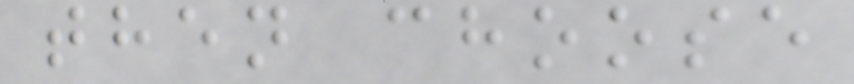then choose
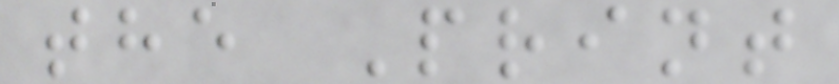the Print
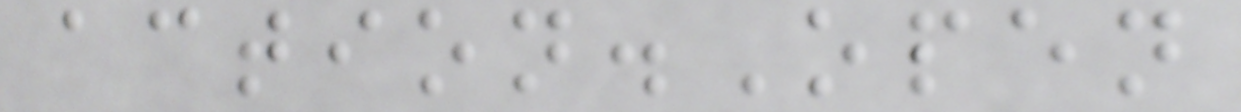action.Open
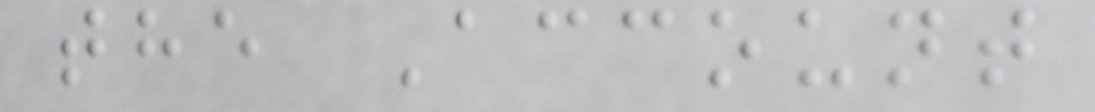the Account
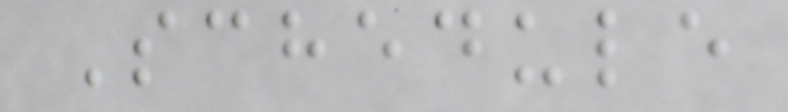Schedule
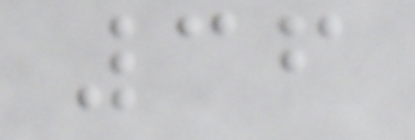36
